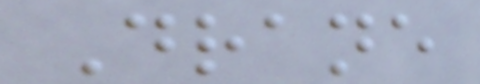Drane
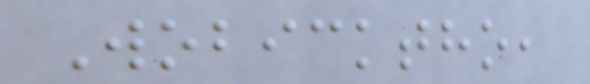Wobicktho,
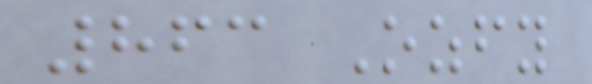863 Ozfy
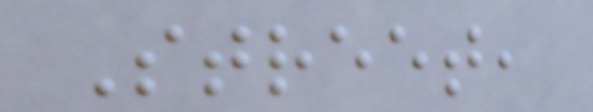Street,
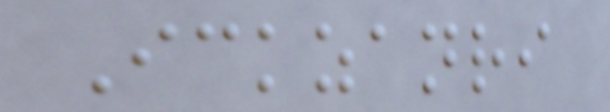Ickzanri
